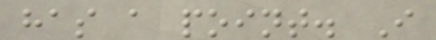has a point. I
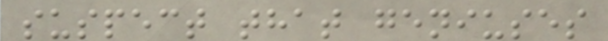suspect that geniuses
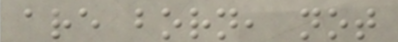are born, not
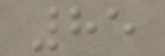85
